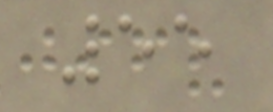55
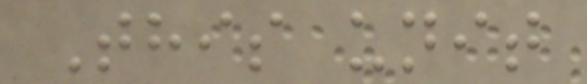This unit
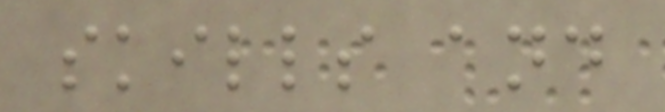skills and
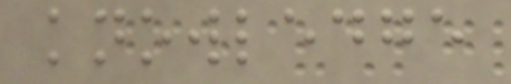knowledge
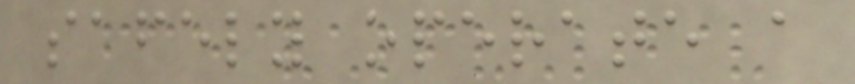safely operate a
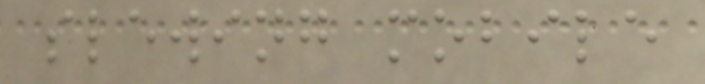slewing mobile
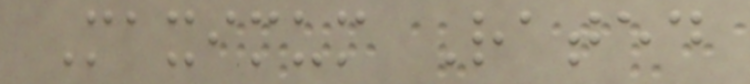Maximum Rated
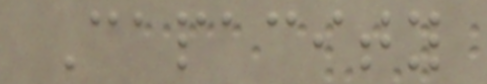Capacity
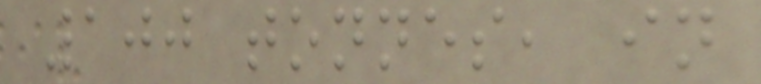100 tonnes, in
